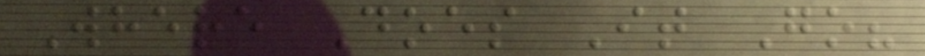Where Does It Go?
